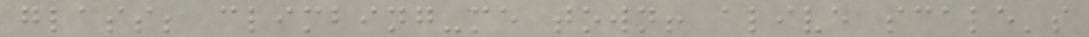glass; climbing-me town! alive scale's
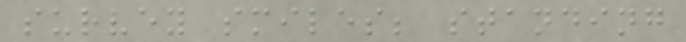survey smiles; standing
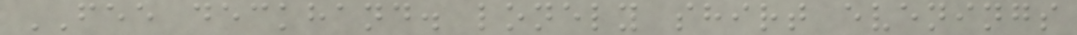FEE deckhand. lonely shirt evenings
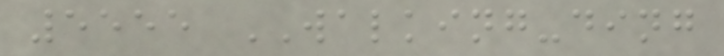5555 WALKING-ding
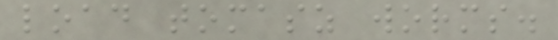load tomasz worms.
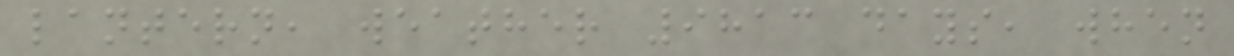lantern, weather 9813 days, when
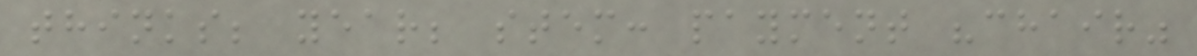thinks; year; stem: payment "chair"
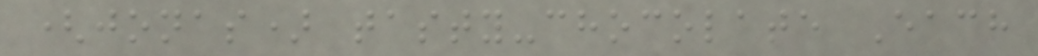(jonas) tasty-chocolate Each
